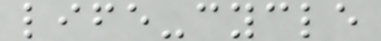life-cycle
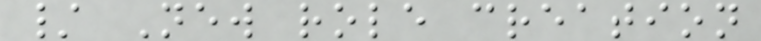/ New role creation
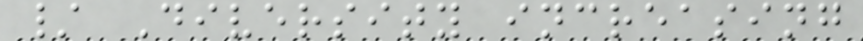/ Diversity increasing
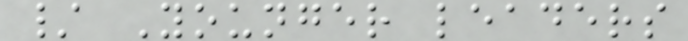/ Younger leaders
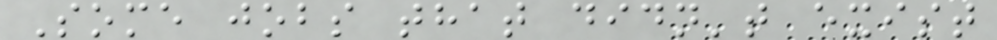Some jobs that didn't exist
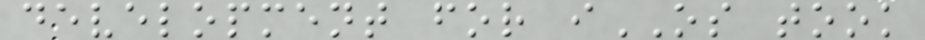development for iOS took
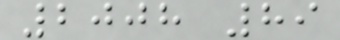2008 89
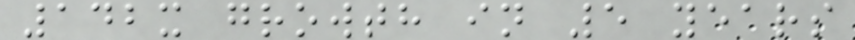142x growth in 5 years
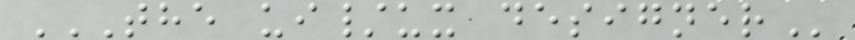THE UI/UX DESIGNER
